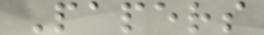Papers
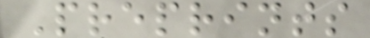Preprints
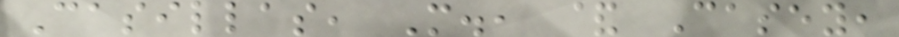Casillas, M., & Casey,
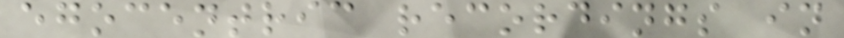egocentric recordings in
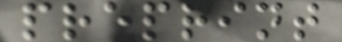preprint
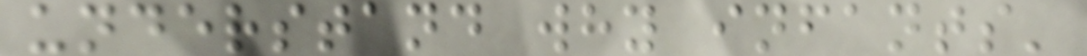understand why infants'
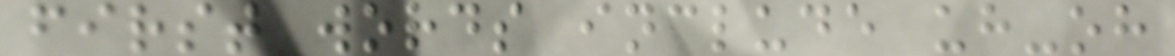first words include uh-oh
